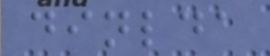dinlda
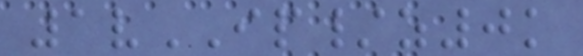1vIP/z0k
